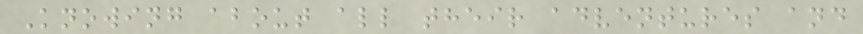Knowing about all their adventures and
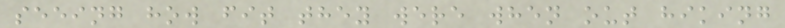seeing how fit they were when out hiking
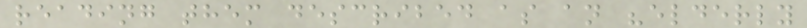reading them described as an "elderly
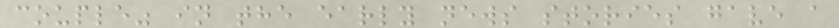couple" in the early news stories gave a
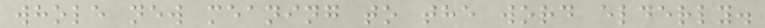whole new meaning to the word elderly.
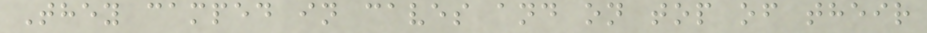They camped in caves and on top of their
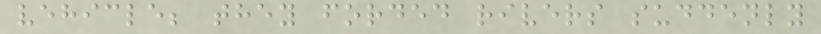vehicle; they forded rivers suddenly
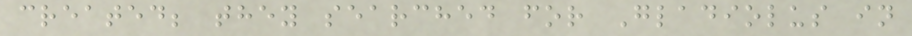created; they searched for Gladiolus in
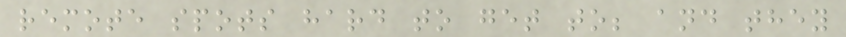remote spots hard to get to; and they
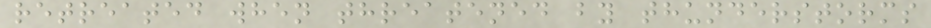retreated when threatened by thunderstorms
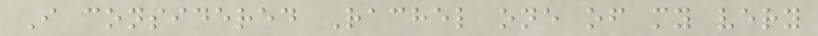I considered Rachel one of my very
